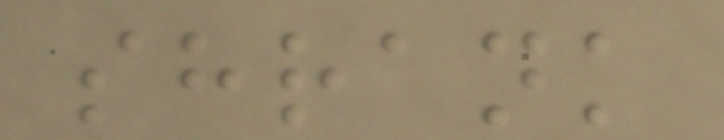shrank
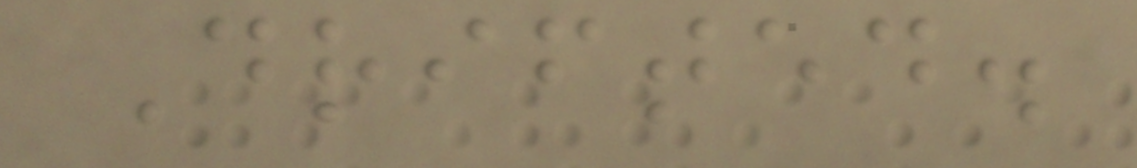Drifted.
